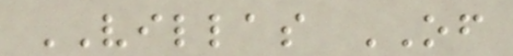VILLAS OF
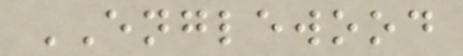ENGLEWOOD
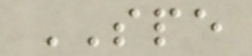SPE
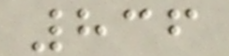836
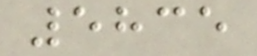5835
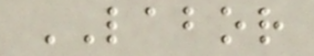LABOR
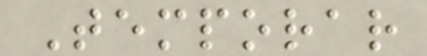Temporar
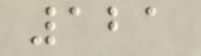121
